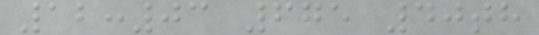12:03 675 40th
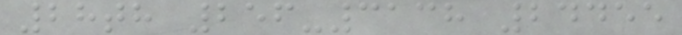28th 256-3138 24455
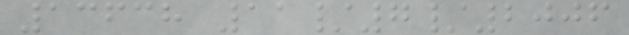13638 11/7/2006
